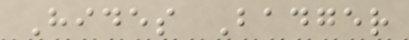Hides Badger
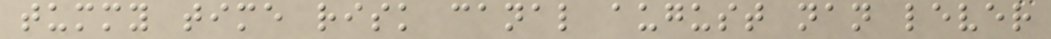tummy time risk canal august nan lever
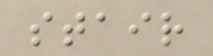stair
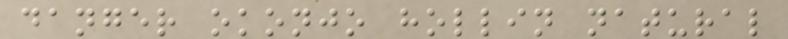danger okonjo hollin natural
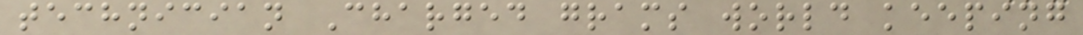technician Charged grams world keeping
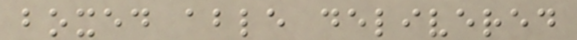boxed able delivered
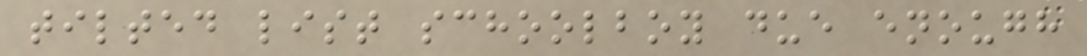tilted list schoolboy due enough
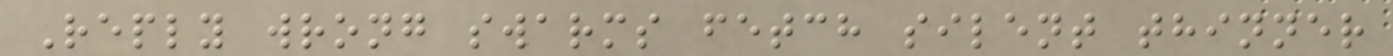Reply wrong swarms fetch silent thinner
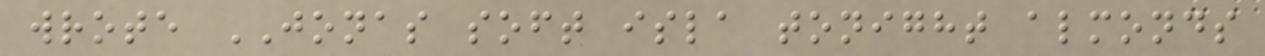wrote JONAS soft isla tonight almonds
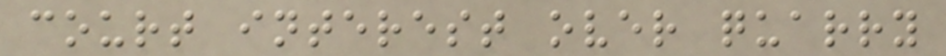court interest over quarry
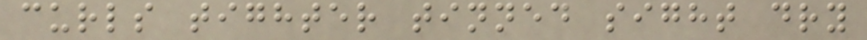curls tighter tinned sight dry
